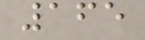165
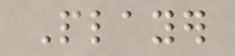Player
